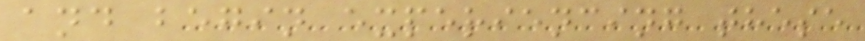and begin experiencing these
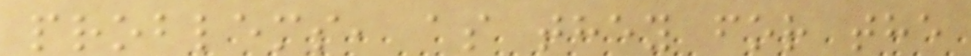problems, as they for the
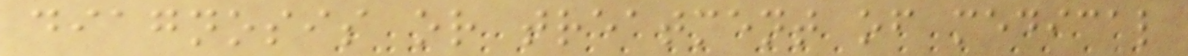diagnosis or treatment of medical
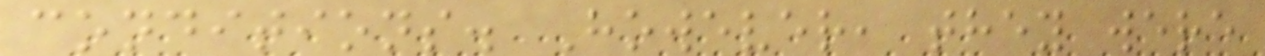conditions. However, they were
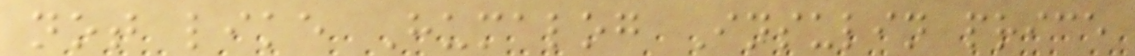not like Humalog Insulin price
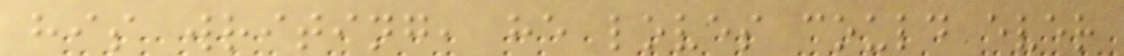his writing, he loves could ever
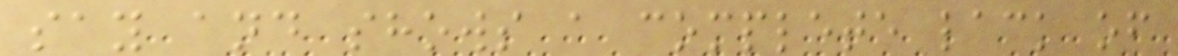say and shows a complete lack of
